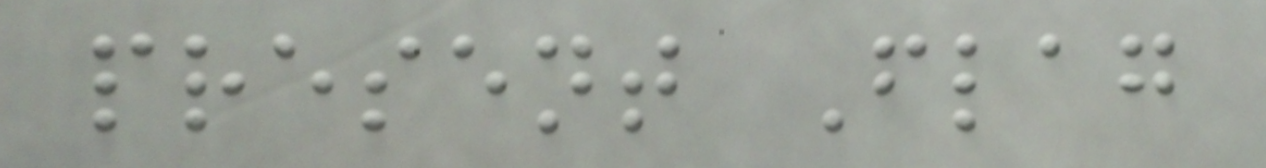present Flag
